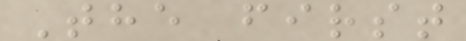The first
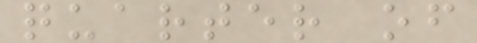quarter of
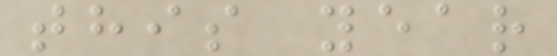this year
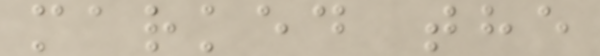marked the
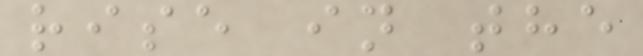rise in the
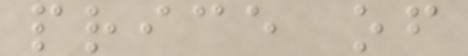price of
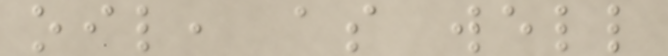oil, as well
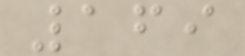169
